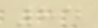84
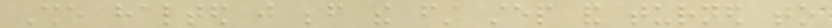She halted just before the first step and turned to
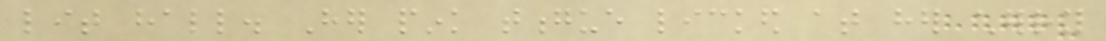lit hall. Her pink tongue licked at her cherry
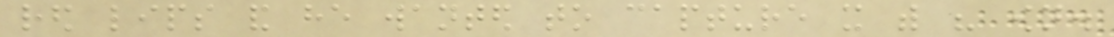red lips and he wanted to capture it with his own.
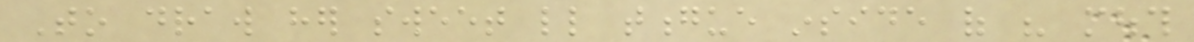To draw her sweet little tongue inside of his mouth
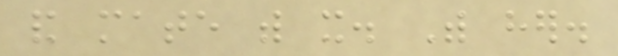and mate with it. With her.
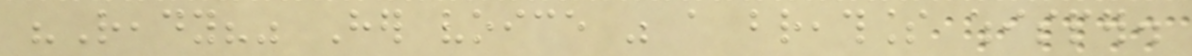"Ready?" Her voice was a breathless whisper.
